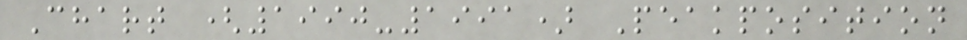Chart (1990-1991) Peakposition
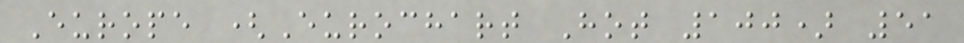Europe (Eurochart Hot 100) 51
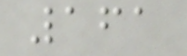161
